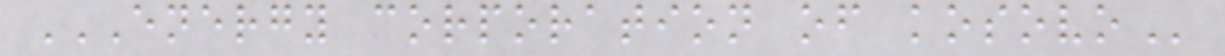ENERGY CORPORATION OF KOSOVO
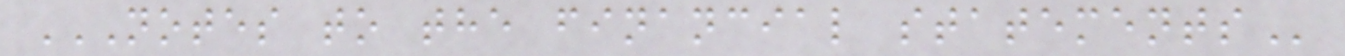NOTES TO THE FINANCIAL STATEMENTS
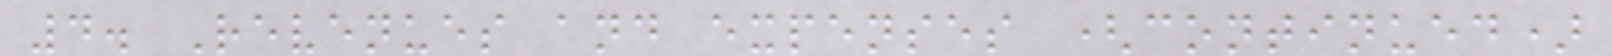4. Revenues and expenses (continued)
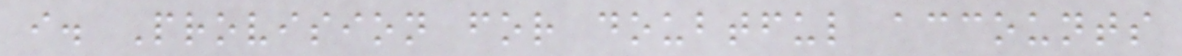i. Provision for doubtful accounts
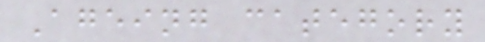Ageing category
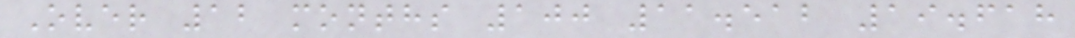Over 12 months 100 11.512 19.618
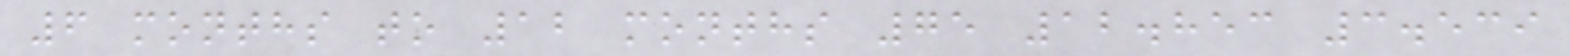6 months to 12 months 75 12.853 3.539
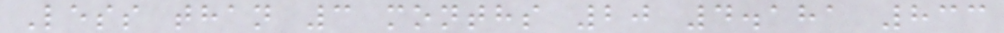Less than 3 months 20 4.181 833
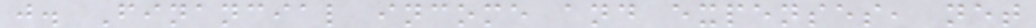j. Financial income and expenses, net
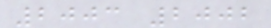2003 2002
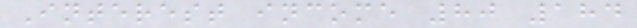Interest income 80 184
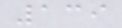139
